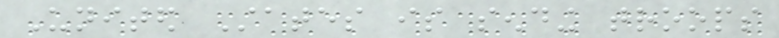United States is sending troops
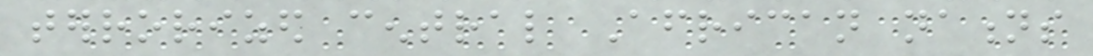terrorized central African nations
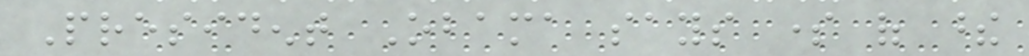President Obama says some of these
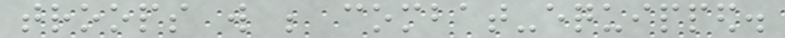troops will be combat-equipped.
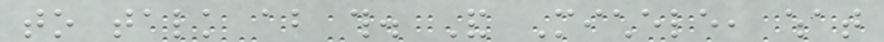to talk about this. And Michele, what
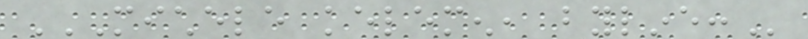MICHELE KELEMEN, BYLINE:
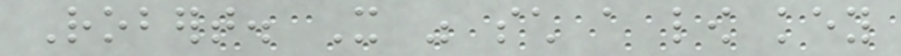Robert. It was such a low key
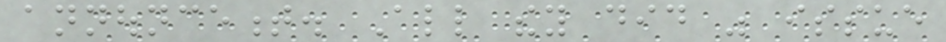announcement. All they did was issue
